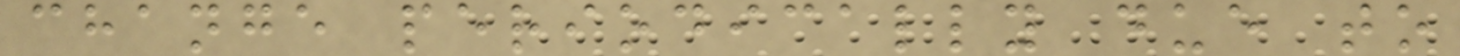change periodically due to
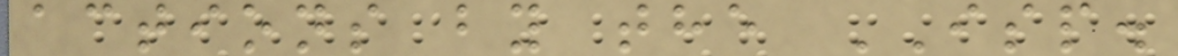actions by the ISP.
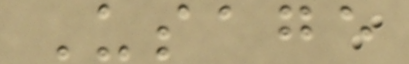Usage
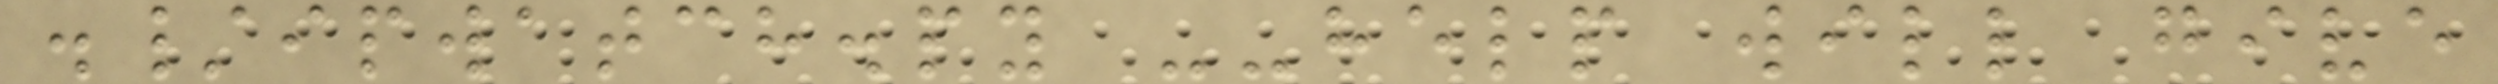./ipwatch.py --help will give
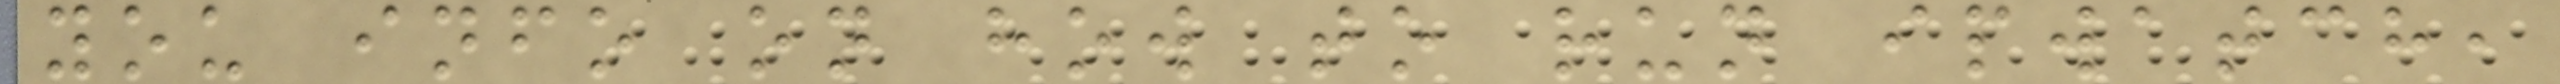you info on how to run ipwatch,
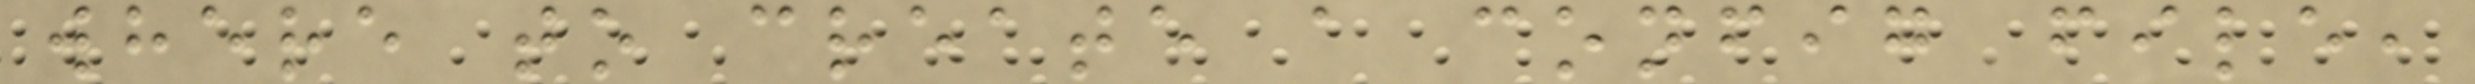where to create a config file,
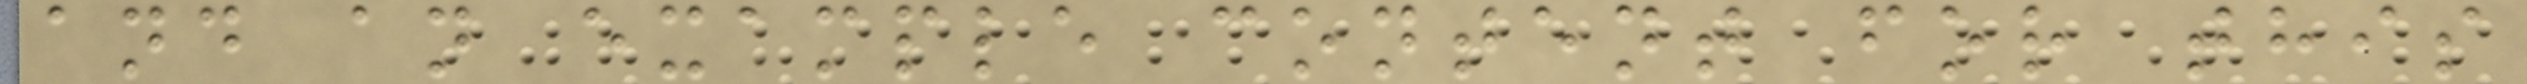and an example content for this
